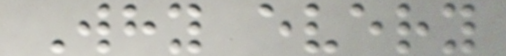Why every
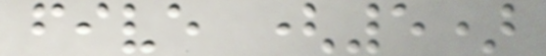five (5)
